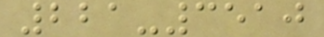221-3510
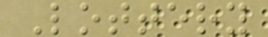Lottery
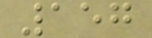157
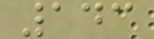143
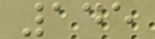145
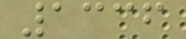1336
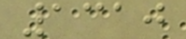1310
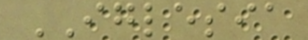IGLESIA
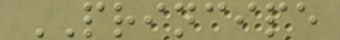PRINCIPE
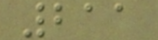211
